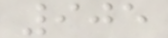905
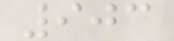903
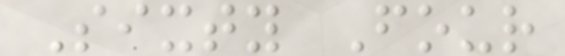Sixty Four
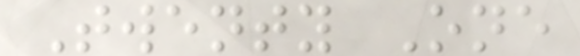Twenty One
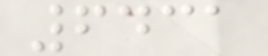6431
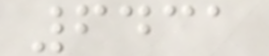6431
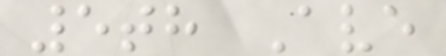5th Ave
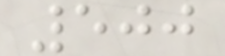500
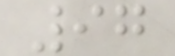97
